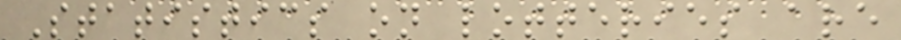Statistics on lotteries are
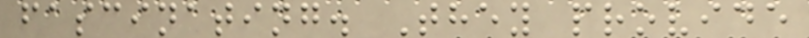fascinating. They provide
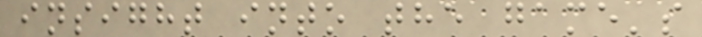insight into the game's
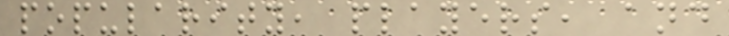popularity, players, and
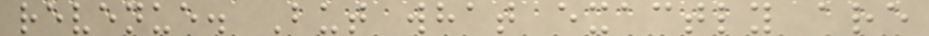revenue. But what exactly are
